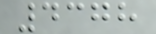4378
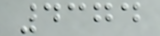4374
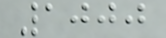1000
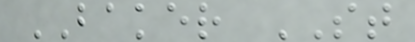BAKER ST
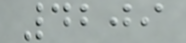4209
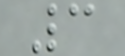3
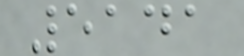5141
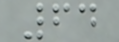64
